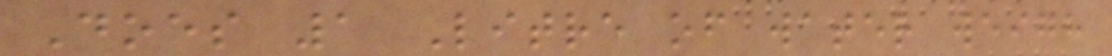Does 1 Litre of water weigh
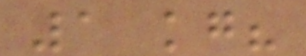1 kg?
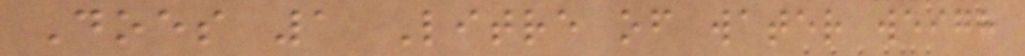Does 1 Litre of water weigh
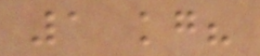1 kg?
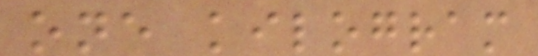one kilogram
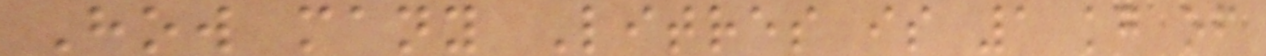How many Litres is 1 kg of
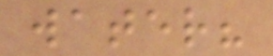water?
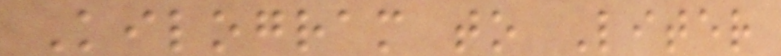Kilogram to Liter
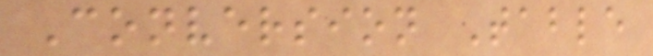Conversion Table
